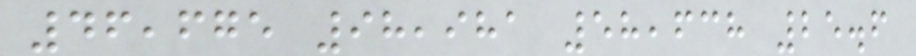46,675 98,981 58,638 25.6
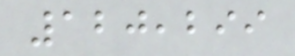120,299
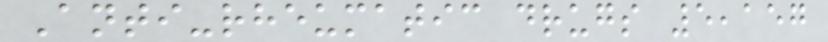Anti-rheumatic drugs 5,157
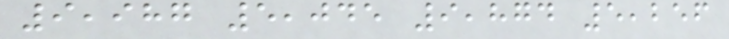9,987 5,045 9,874 5,256
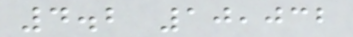4.2 10,032
